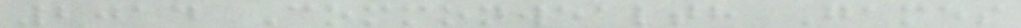2014 Commonwealth Games
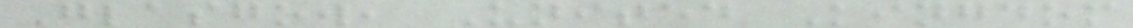Glasgow, United Kingdom
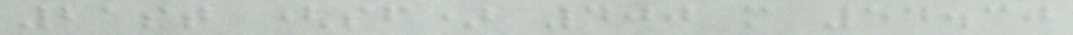21st (sf) 400 m 54.30
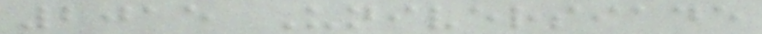2015 Universiade
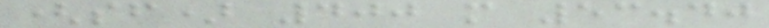(sf) 400 m 53.40
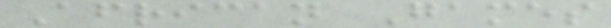African Games
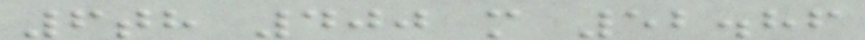6th 400 m 52.86
